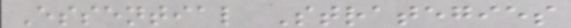Essential Strategies
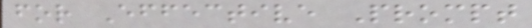for Effective Prompt
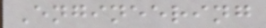Engineering
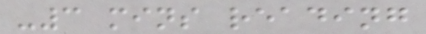-3 mins reading
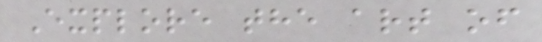Explore the art of
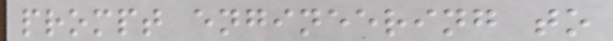prompt engineering to
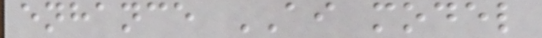enhance AI model
